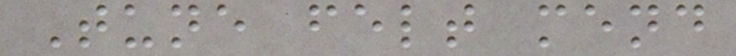Tune felt mend
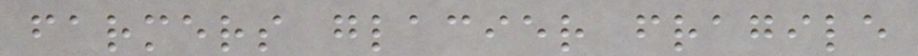farmers glacier fragile
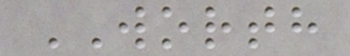WORTH
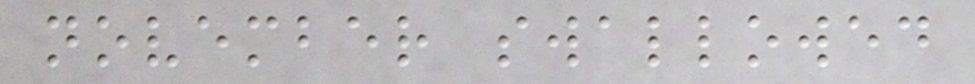november swallowed
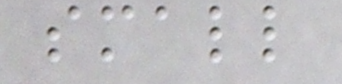small
